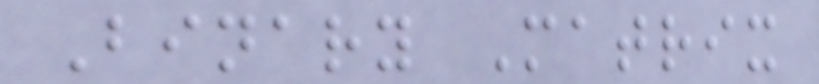Binary Matrix
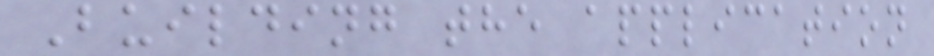Building the application
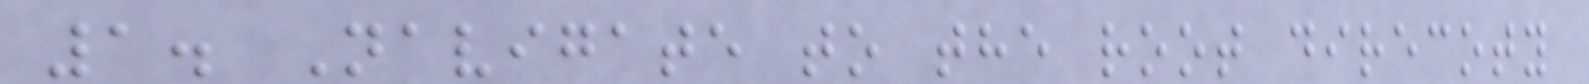1. Navigate to the root direcoty
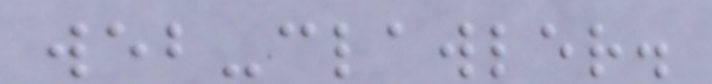web-clawler.
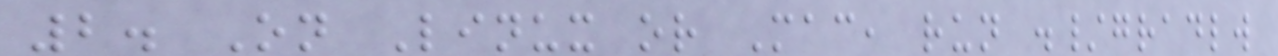2. On Linux or Mac, run ./gradlw
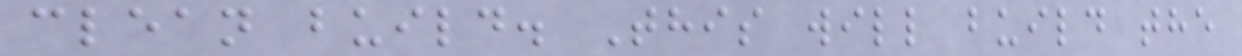clean build. This will build the
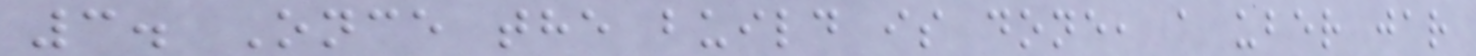3. Once the build is done, a uber jar
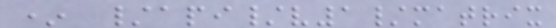* /api/v1/matrix
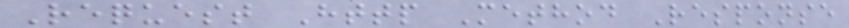Request Http Method Response
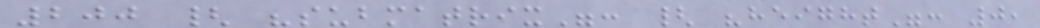200 { "submatrix": { "height": 0,
